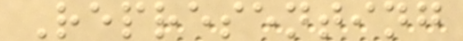Representing
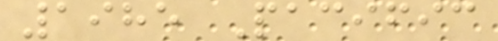1985 Pacific
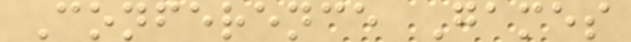Conference Games
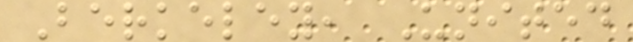Berkeley, United
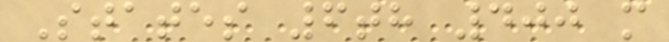States 6th 400 m
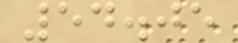54.05
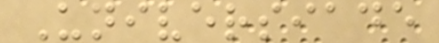Universiade
